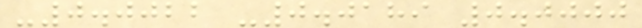-0.0022 -0.0189 0.0000
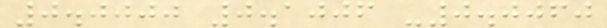0.0000 0.1006 -0.0060
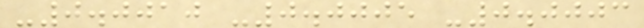-0.0010 -0.0005 -0.0003
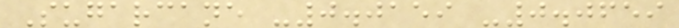Sugarcane -0.0159 -0.0659
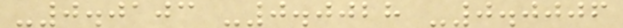-0.0103 -0.0028 -0.0006
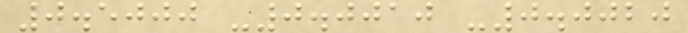0.5000 -0.0010 -0.0020
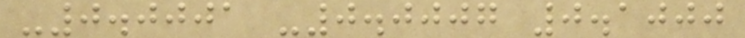-0.0001 -0.0007 0.1000
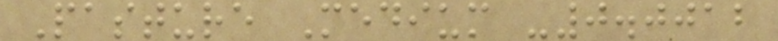Pasture Medium -0.0012
